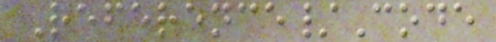Reference/Code
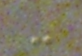-
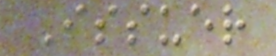Issuer
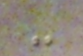-
